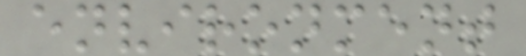environment
